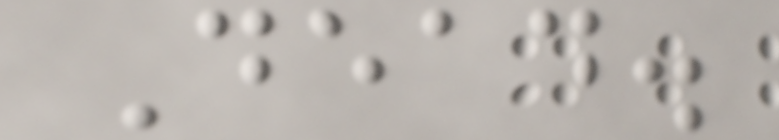Dead.
